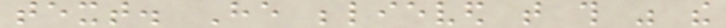text. He believed that this was the
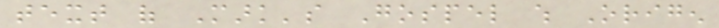text of Mark's Gospel which Origen
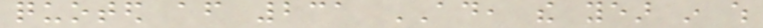quoted after 231 AD, the year in which
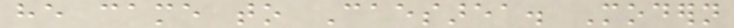he came to Caesarea. Modern
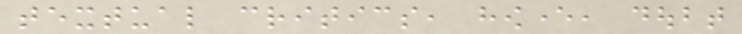textual critics, however, doubt
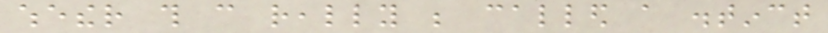whether this can really be called a distinct
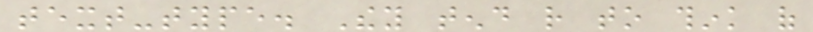text-type. They tend rather to think of
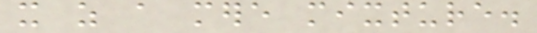it as a mere mixture.
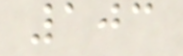103
